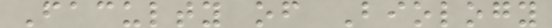Faculty of Biology
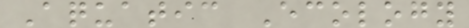Aquatic Ecology
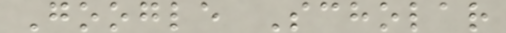Google Scholar
